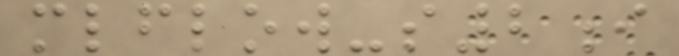mlflow-s2i
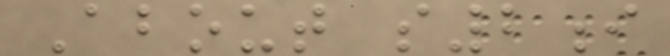About s2i
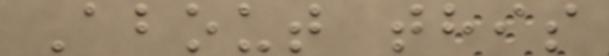About this
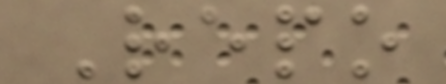Repo
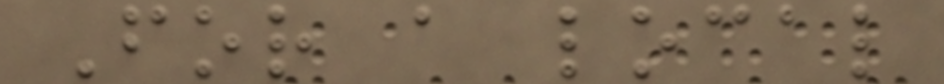For a local
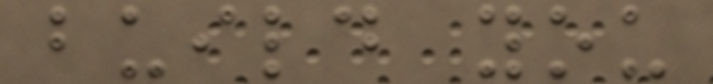build you
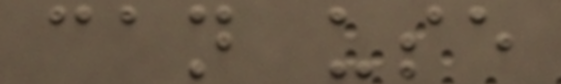can use
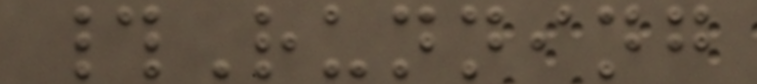#Running
